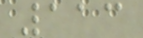113
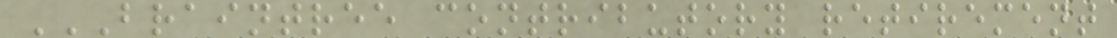BRAINTREE CONTRIBUTORY RETIREMENT
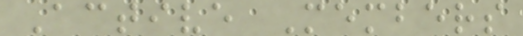Active Members
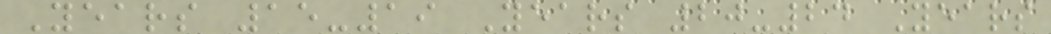Years 15-19 Years 20-24 Years
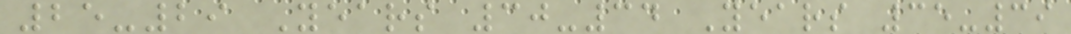25-29 Years 30-34 Years 35-39
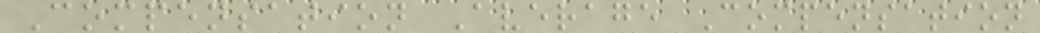Compensation Average Compensation
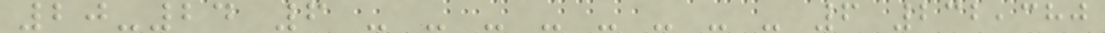20-24 6 - - - - - - - - 6 232,380
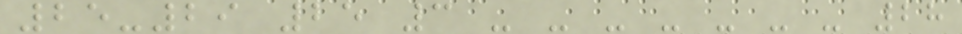25-29 25 3 - - - - - - - 28
